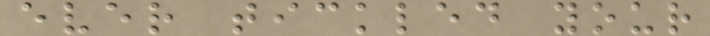ever tickled your
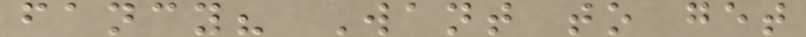fancy? Want to get
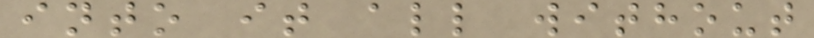into it all without
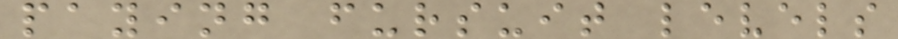paying fursuit levels
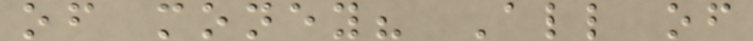of money? All of
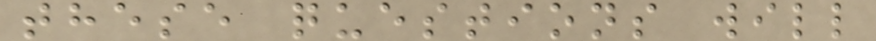these questions will
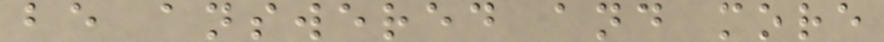be answered and more
